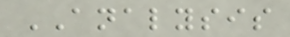ANALYSIS
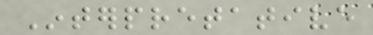Interpretative
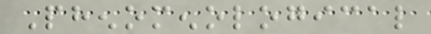Phenomenological
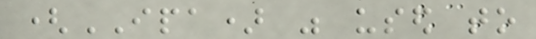(IPA) was used to
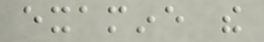examine the
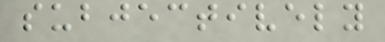subjectively
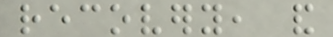recovery, and
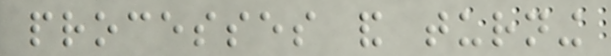processes and turning
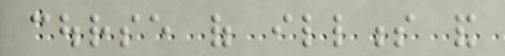course of illness and
